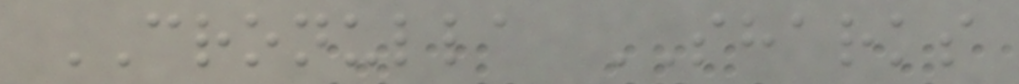CRONULLA SHARKS
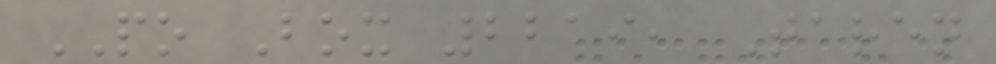PO Box 2219, Taren
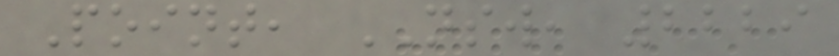Point, NSW, 2229
